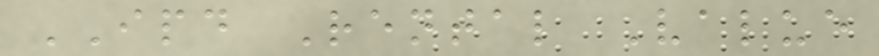IPD Rental Value
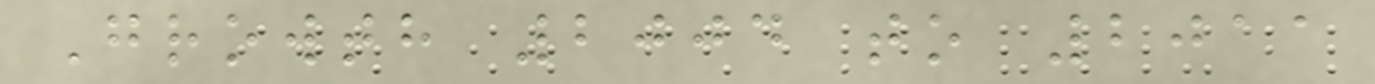Growth 2004 to 2011
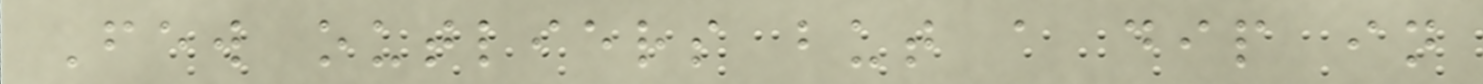Few outliers but a dip in
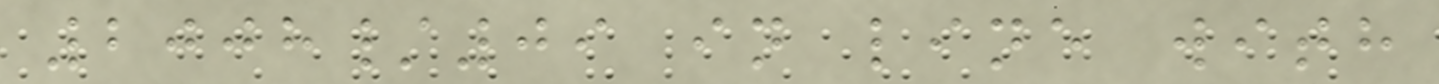2008/09 in line with
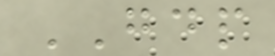GDP
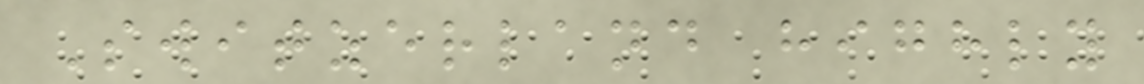Switzerland highly
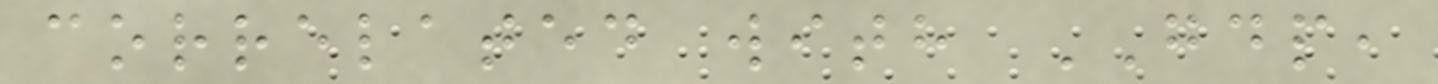correlated with GDP,
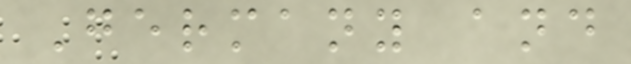Germany and
